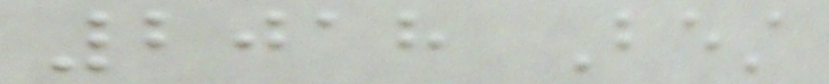2018 Best
